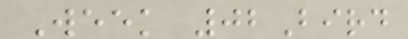Week 02Bird
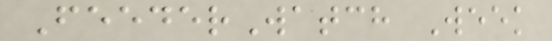FeederWatch Week
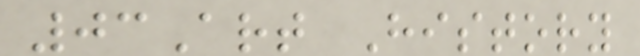03Art History
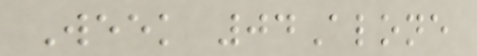Week 04Alone
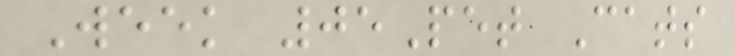Week 05Pet Cats
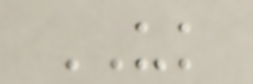UK
